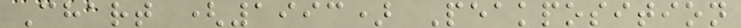Chart (1993) Peakposition
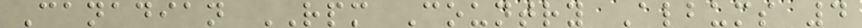Canadian RPM Country Albums 4
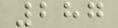287
